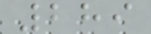289
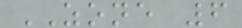ZONE 6
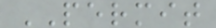PERMIT
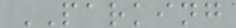PARKING
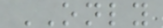ONLY
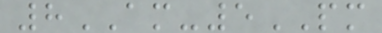8AM-5PM
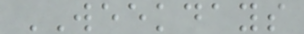WEEKDAYS
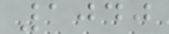1040
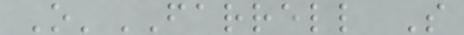O'FARRELL S
